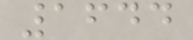1644
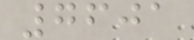7601
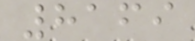8169
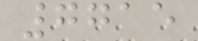7715
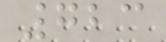723
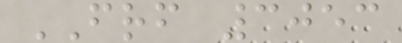FRF 3053
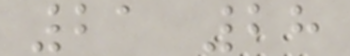21 28
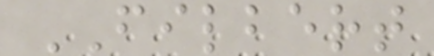FILBERT
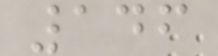146
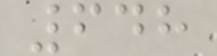648
